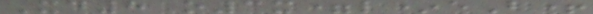Xd8 o3x=l*eB+
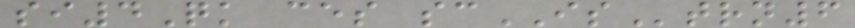si4Qk ces scIStrn6
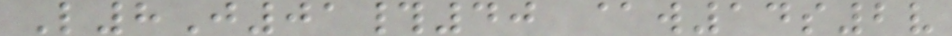L8J01#40 @w14s2v
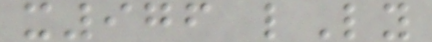x976 lLy
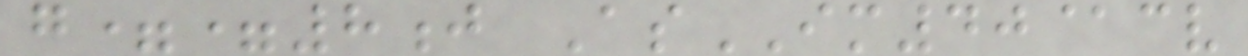g==8j AsIM40@cv
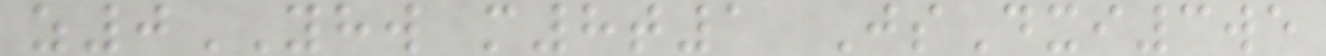z0YHW m8t1 JsDxi3we
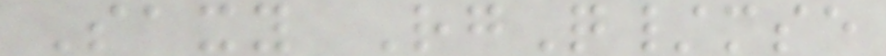Saxy RgQ/mse
